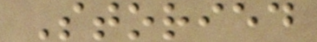Storied
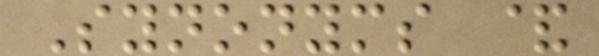Synonyms &
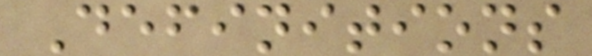Definitions
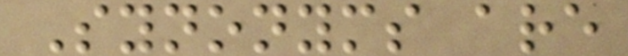Synonyms are
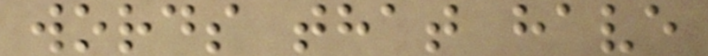words that have
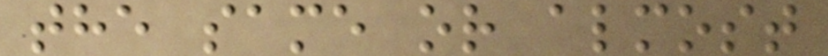the same or almost
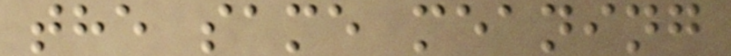the same meaning
